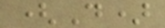(D)
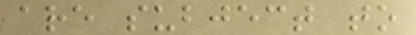are subject to
